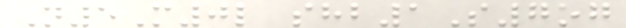N5M0l shb1S7og
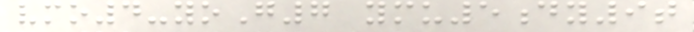vmo4-yoG7 ymu5dy9t
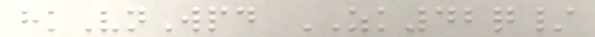hkVnWpd ZK42q/
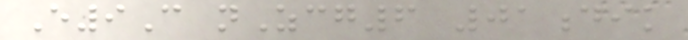E9C nZcg6 01dik
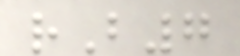rB7
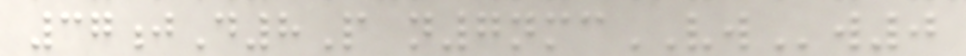37jD8P n7nmcVWw0
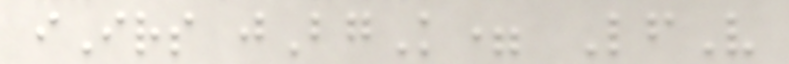iIrs jBgK= LfV
